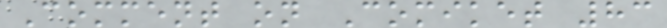Comment on Comiket 83
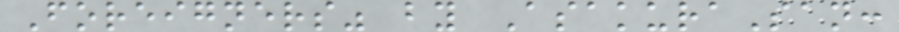Foreigners" by AsakuraSan:
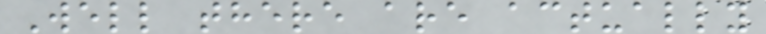Well there are actually
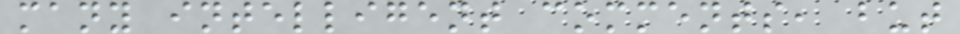many intelligent comments, but
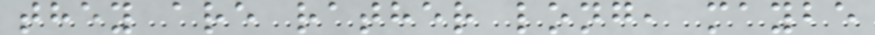they are rather long, maybe
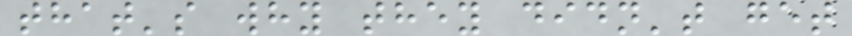that's why they didn't get
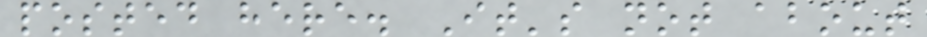posted here. It's not about
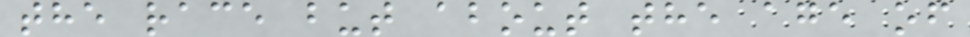the race but about the age of
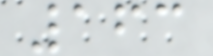163
